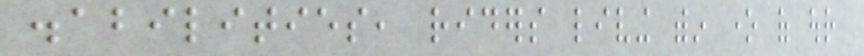disabilities, riders living within one of our
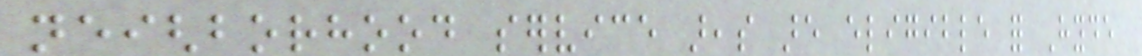neighborhood service areas are eligible for Hyde
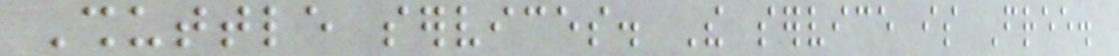Shuttle services. The service is Free.
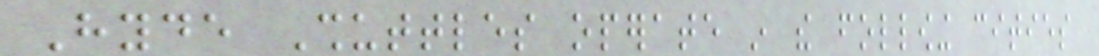Hyde Shuttles operate in the following cities
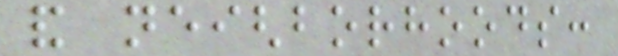and neighborhoods:
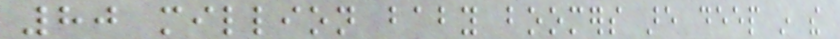80 million baby boomers are deep in the
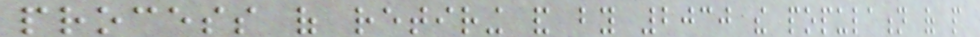process of retiring and by 2030 the population of people
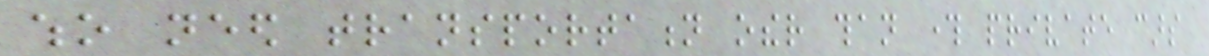who need transportation other than through private cars
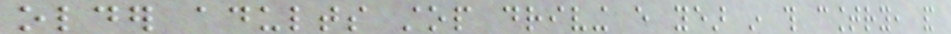older adults stop driving every year in this country, and
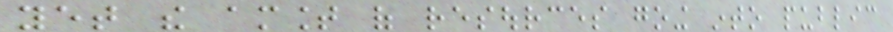yet the amount of resources going into public
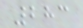283
